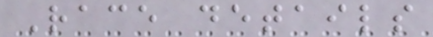Race details
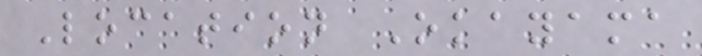Location Okayama
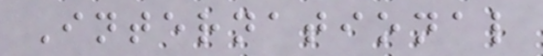International
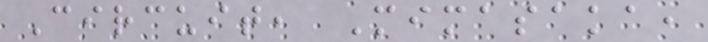Circuit, Mimasaka,
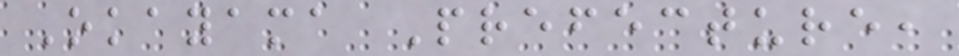Okayama Prefecture,
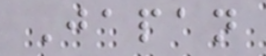Japan
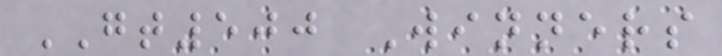GT500 Winners
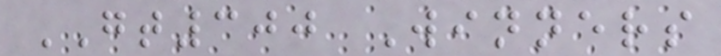GT300 Winners
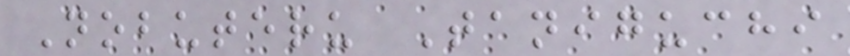Nobuteru Taniguchi
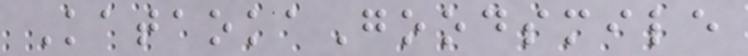KataokaGoodsmile
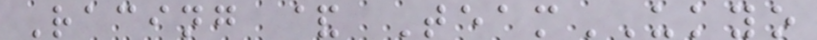Racing & TeamUKYO
